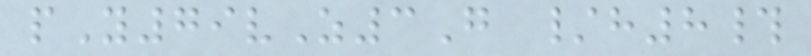pY79vZ3G /h8#
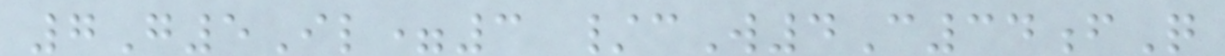7G5Il=3 /cW4C34fQ
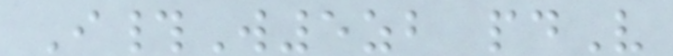I#W5zb pdV
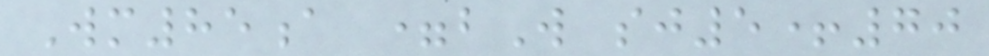Wm85a =bW sj5+70
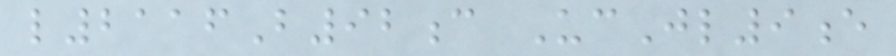l2116B92c UcJl9e
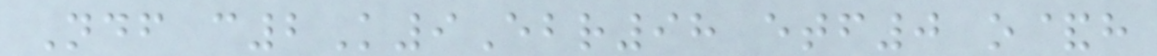Ndf c2K9Ebr98 etf0 o&h
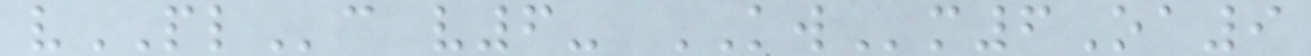vPLc v6- KWm6Oa9
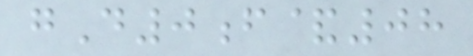gD0f&08
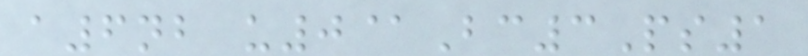a6nb u0@Bc3Ps1
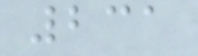231
